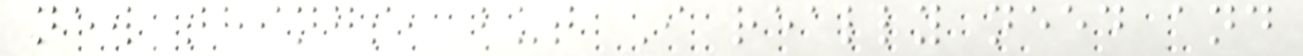new things, but I really need and
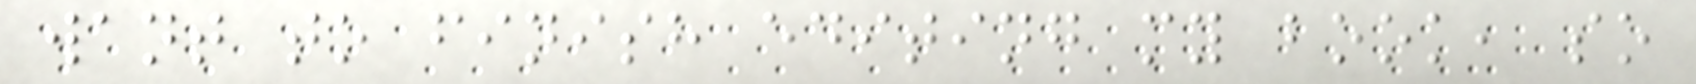want to finish editing my book, so
